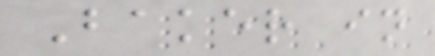Baker in
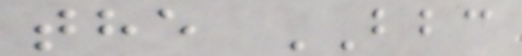the BBC
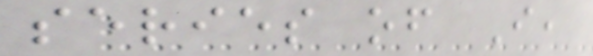series of I,
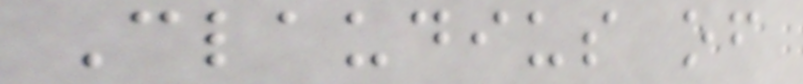Claudius of
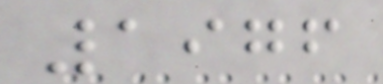1976
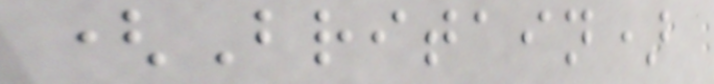(Britain)
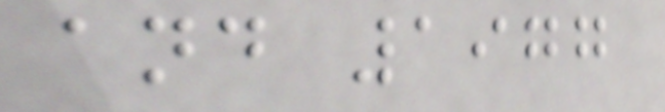and 1977
